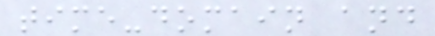time-domain and
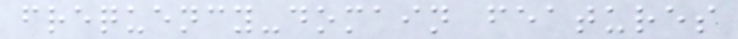frequency-domain features
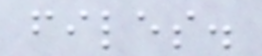files.
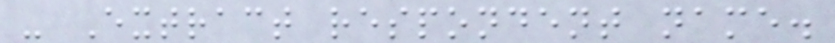- Extract respondent name.
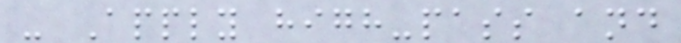- Apply high-pass and
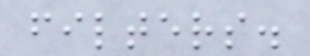filters.
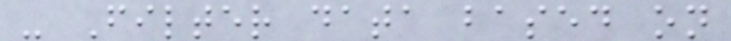- Filter data based on
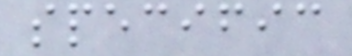specific
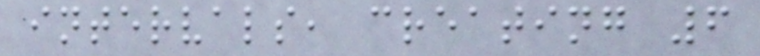intervals, creating 6
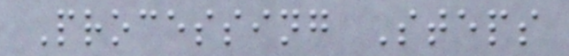Processing Steps
